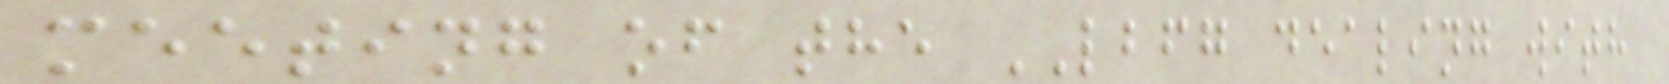meeting of the LBFG dealing with
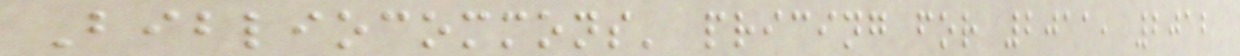Bibliocommons' pricing for 2011, 2012
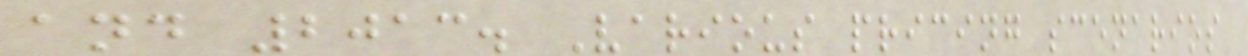and 2013. Various pricing scenarios
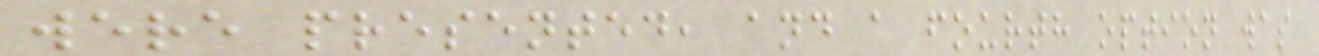were presented, and a fourth option was
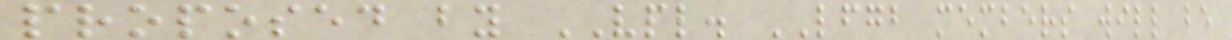proposed by VPL. LFGB members will be
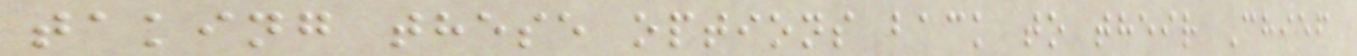taking these options back to their Chief
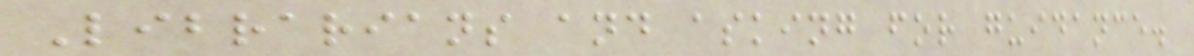Librarians and asking for guidance.
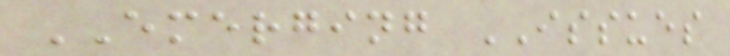EMERGING ISSUES
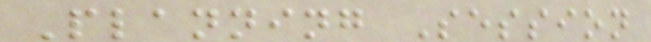Planning Session
